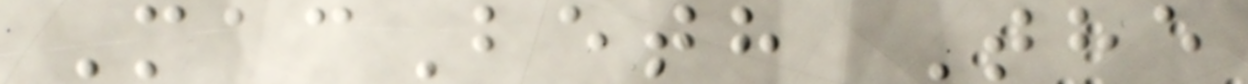MacBeth The
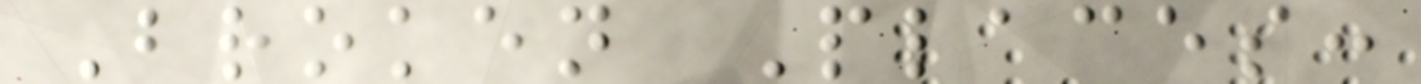Broken Places:
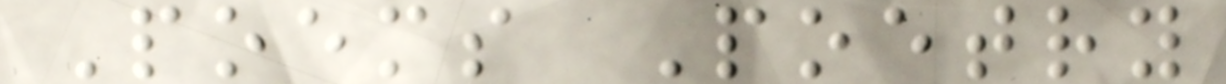Poems Poetry
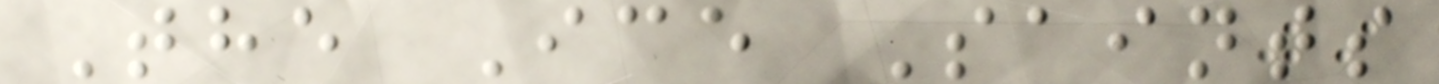The Ice Saints
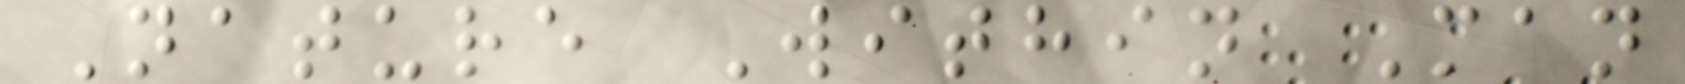Nature Within Man
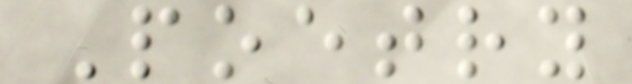Poetry
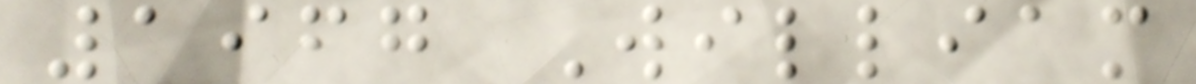1967 William
